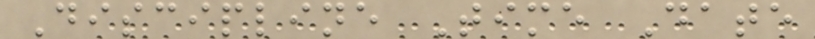Discipline Time Date
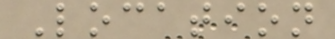Location
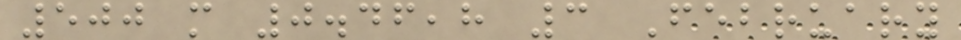500 m 0.46,8 3 February
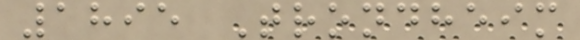1895 Trondheim
